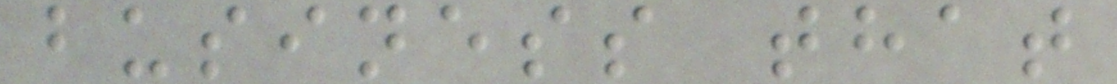business that
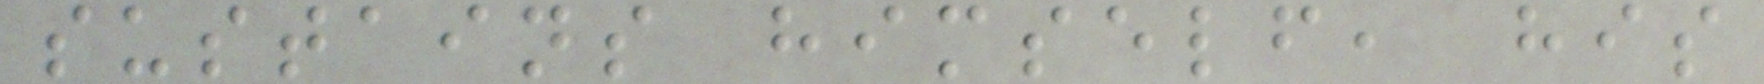sustains himself, his
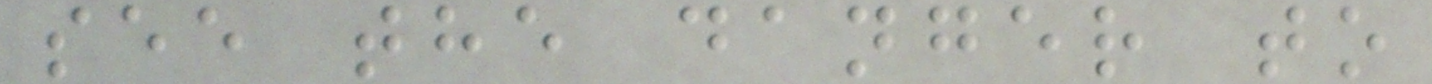see the danger to
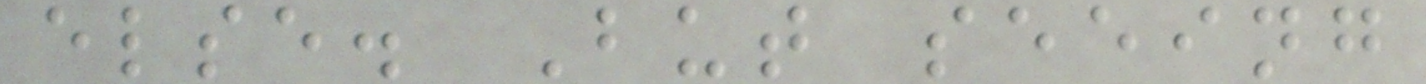else. But seeing
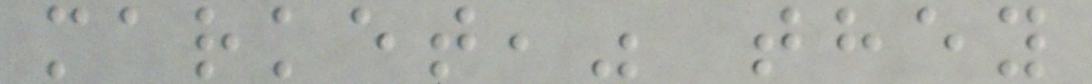market," they
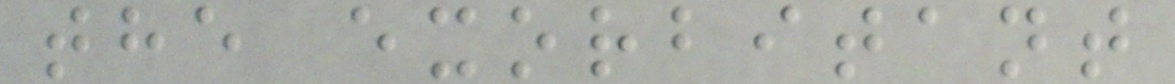the exorbitant
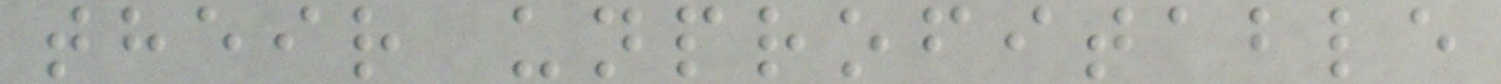their unprofitable
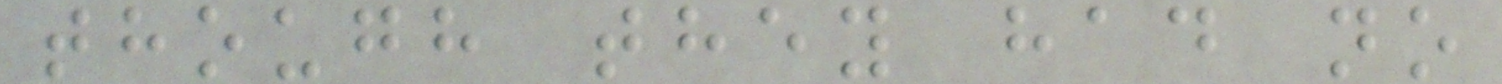though they had no
